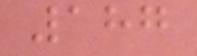187
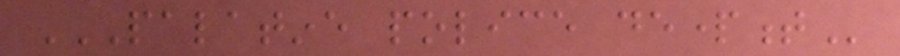PALATINE POLICE DEPARTMENT
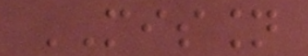MISSION
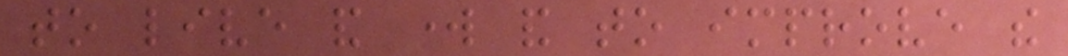to live and work and to improve the
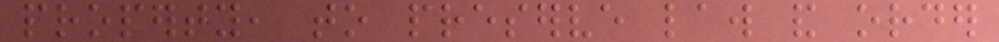property, to preserve law and order
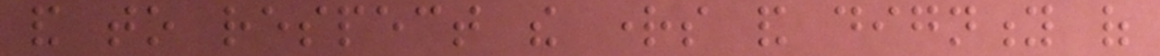and to respect the rights and dignity of
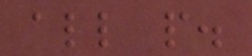all people.
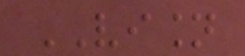VISION
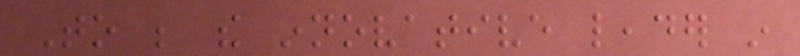To be the innovative leader in
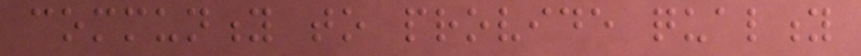community to provide quality
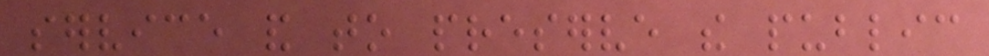service and to preserve the public
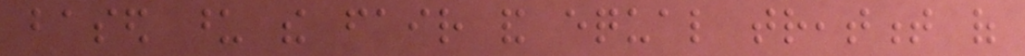based upon the fair and equal treatment of
